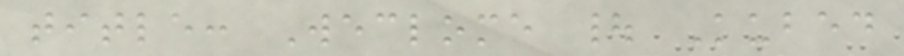title: Weclome | Kubed
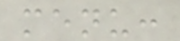menu:
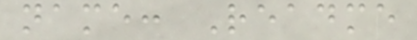name: Readme
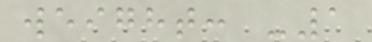weight: -1
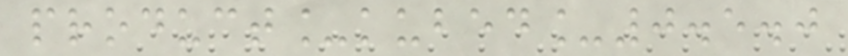product_kubed_0.5.0
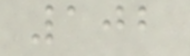102
